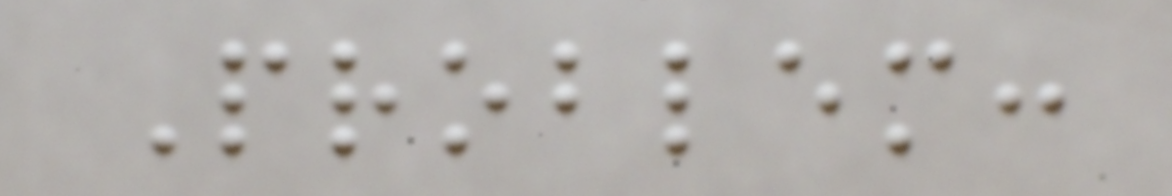Problem:
